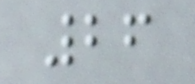26
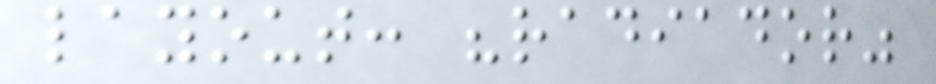layout: "radiador"
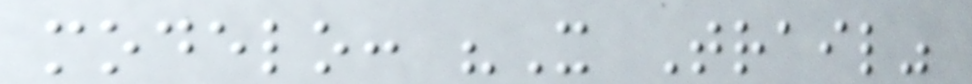modelo: "X Trail"
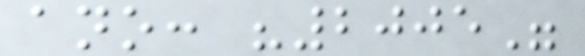ano: "2005"
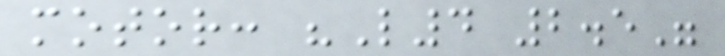motor: "L4 2.5"
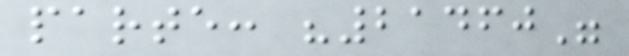parte: "21460"
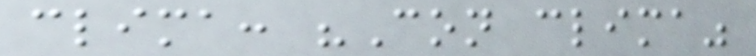clima: "Con clima"
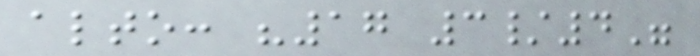alto: "17 3/4"
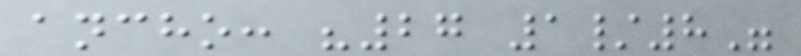ancho: "27 1/8"
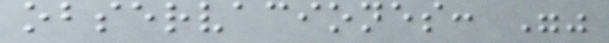observaciones: ""
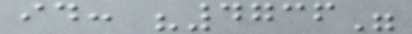id: "4736"
